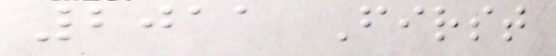2011 First
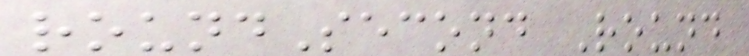roundSecond Round
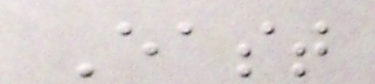East
